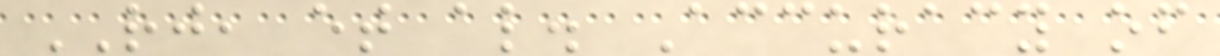RJ, et al. Accuracy of
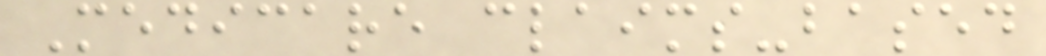Medicare claims-based
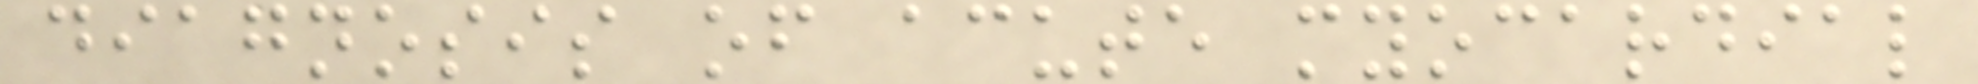diagnosis of acute myocardial
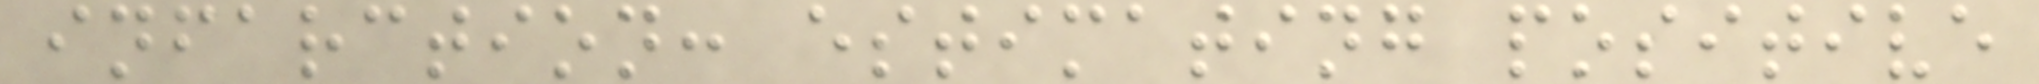infarction: estimating positive
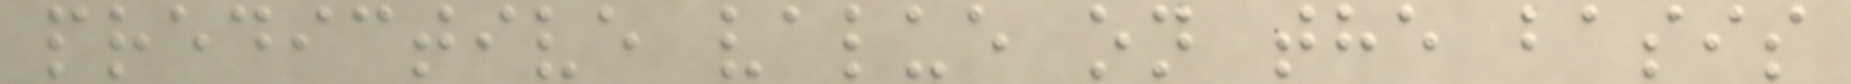predictive value on the basis
